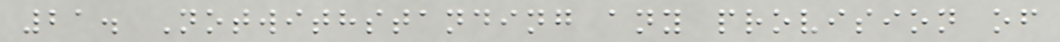21. Notwithstanding any provision of
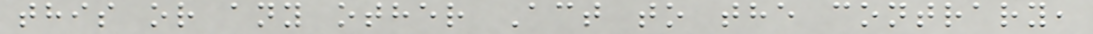this or any other Act to the contrary,
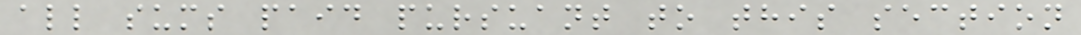all sums paid pursuant to this section
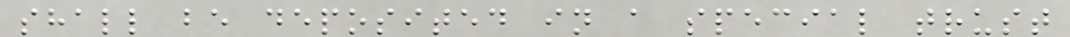shall be deposited in a special trust
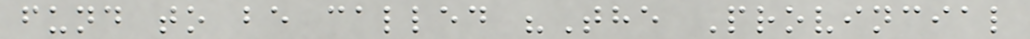fund to be called "The Provincial
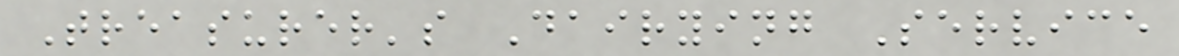Treasurer's Dairying Service
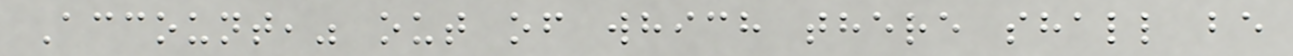Account," out of which there shall be
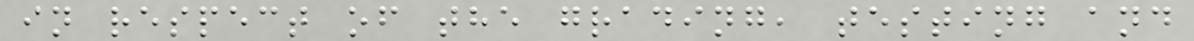in respect of the grading, testing and
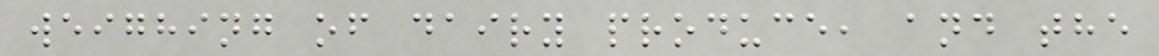weighing of dairy produce, and the
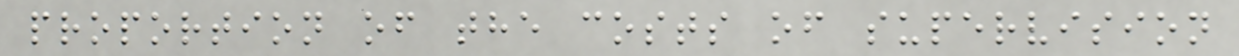proportion of the costs of supervision
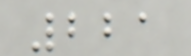221
